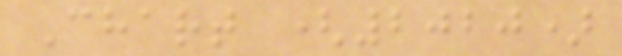Chart (2020)
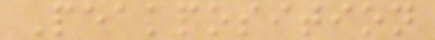Peakposition
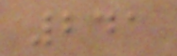241
